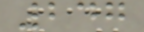247
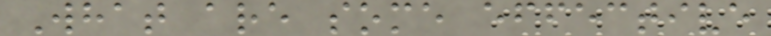What are some effective
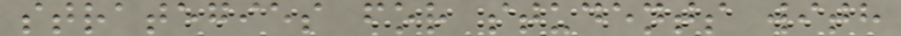strategies for students with
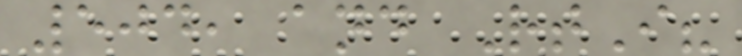504, and RtI?
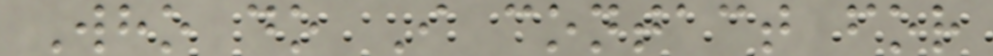Who do I contact for
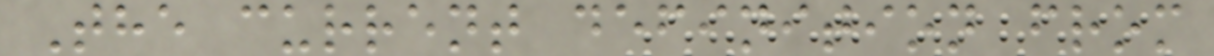The current definition from
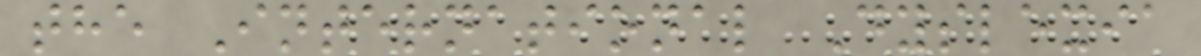the International Dyslexia
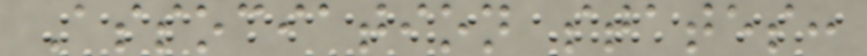Association states:
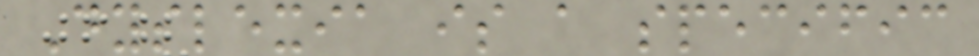Dyslexia is a specific
